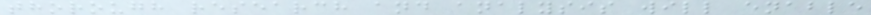thorough research and analysis will enable
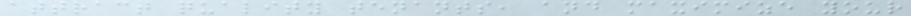attract quality tenants, and maximize your
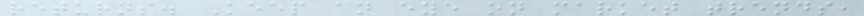returns. Keep an eye on market trends,
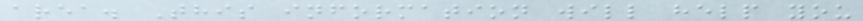area. This information will help you
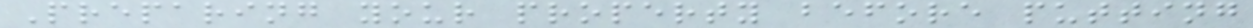Preparing your property before putting
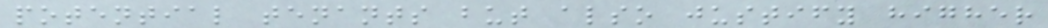potential tenants but also justify higher
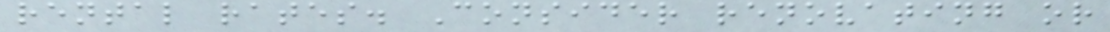rental rates. Consider renovating or
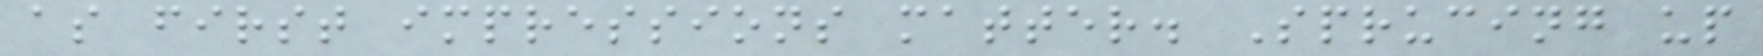as first impressions matter. Sprucing up
